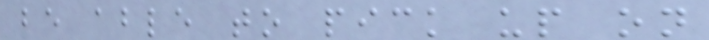be able to pick up on
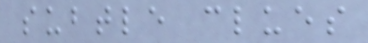subtle clues
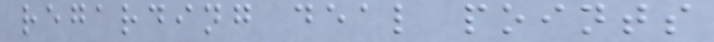regarding deal points
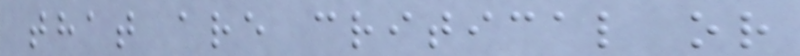that are critical or
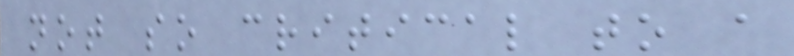not so critical to a
